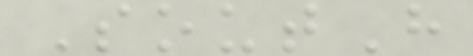SoutH
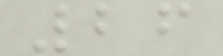26
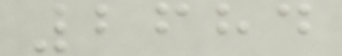2684
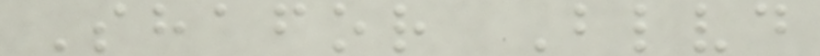Shafor Blvd
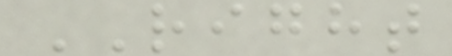RIGHT
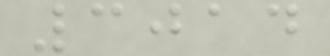3014
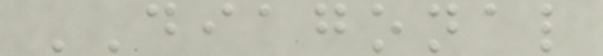DIAGONAL
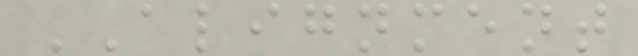ALIGNMENT
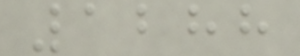1288
